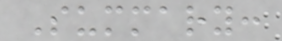Summary:
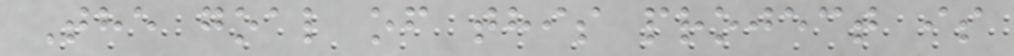The goal of this project is
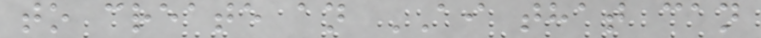to create an AI that can
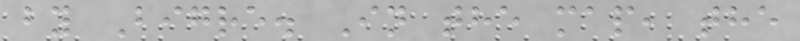by Bigre. In the map, the
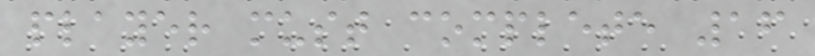player must complete 16
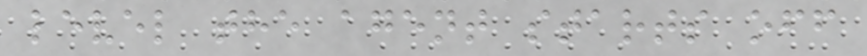level the agent starts off
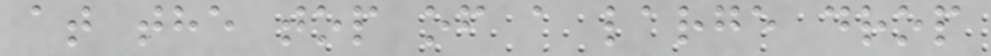at the top of a large drop
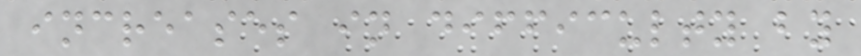increases in difficulty by
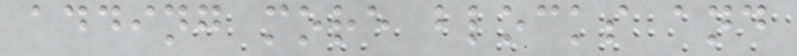adding more blocks and
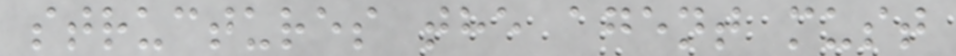structures the agent must
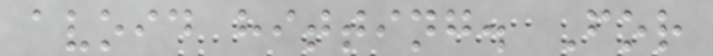avoid hitting. For
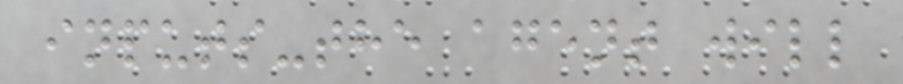inputs-the agent will
